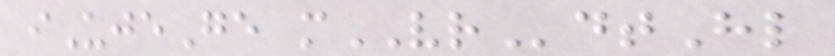iUjeGe mVRdtHl
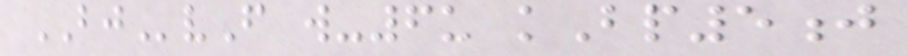BJvF w-6u kBp5j
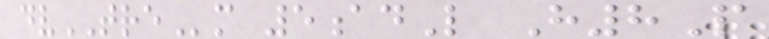dvTREm 5adL H8P
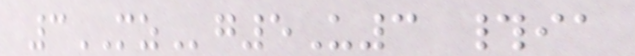3MZg5U3 #ia
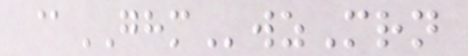@GHMwzMrn
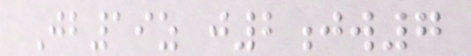Jb19z j2jw7
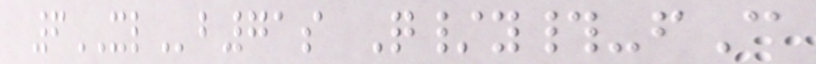6XLb71s Q/y#-fC
